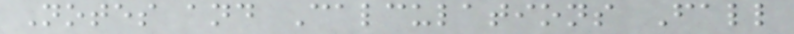Notes and Calculations Fall
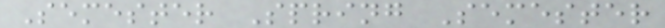Semester Spring Semester
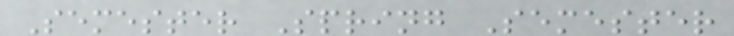Semester Spring Semester
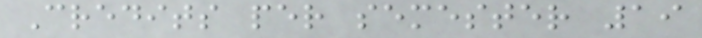Credits per semester 19
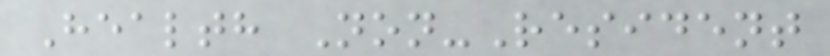Health Non-Resident
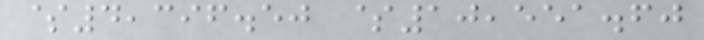$4,396.50 $10,551.60
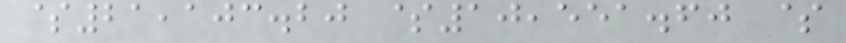$21,103.20 $10,551.60 $
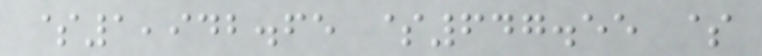$1,942.65 $647.55 $
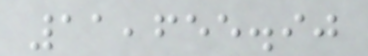11,655.90
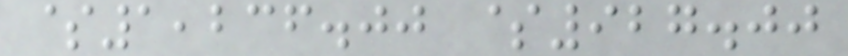$1,236.00 $927.00
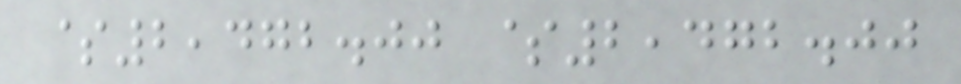$2,472.00 $2,472.00
